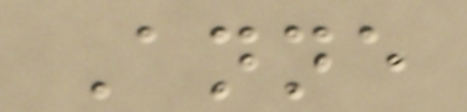Anne
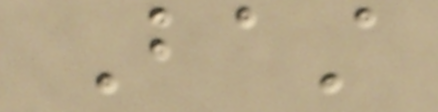Bast
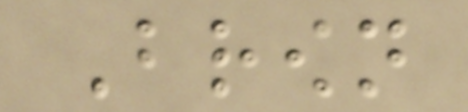Brown
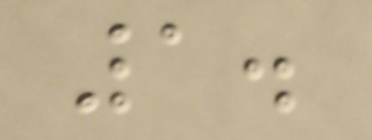1.
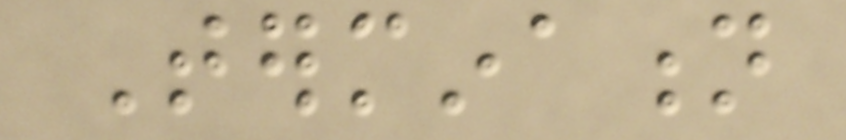Termination
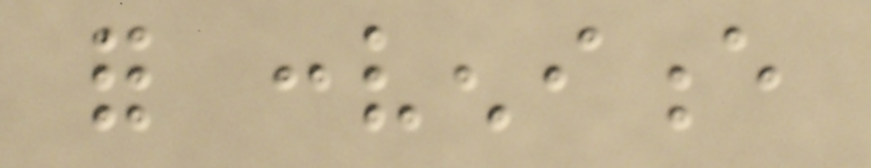for convenience
